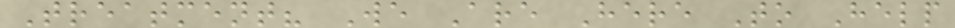Treatment? We Are Here To Help
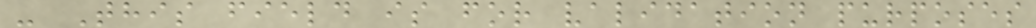- This field is for validation purposes
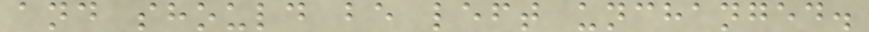and should be left unchanged.
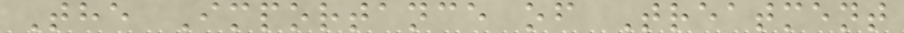The Importance of Treatment
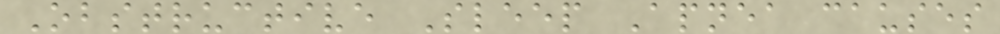Obstructive Sleep Apnea causes
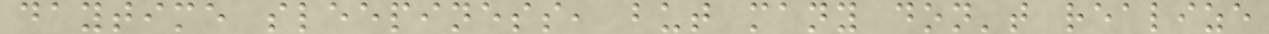daytime sleepiness, but many don't realize
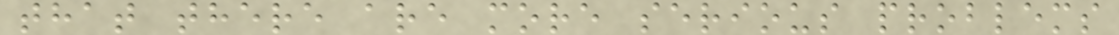that there are more serious problems
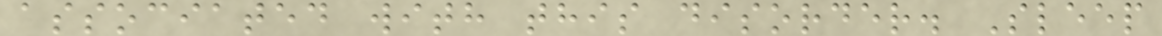associated with this disorder. Sleep
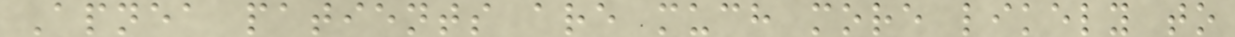Apnea patients are much more likely to
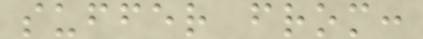suffer from:
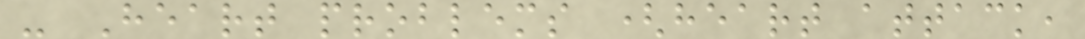- Heart problems (heart attack,
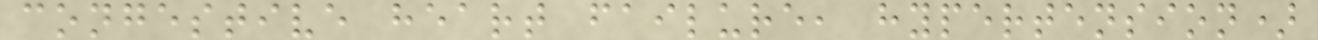congestive heart failure, hypertension)
